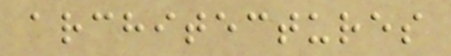architectures
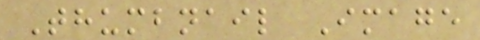Thumbnail Image
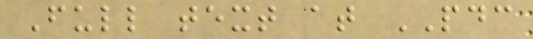Full text at PDC
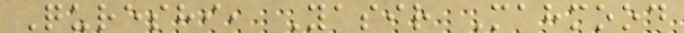Qureshi, Yasir Mahmood
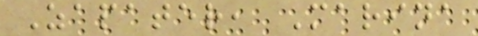Zapater, Marina
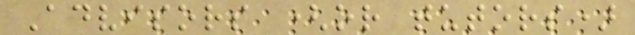Advisors (or tutors)
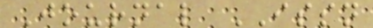Journal ISSN
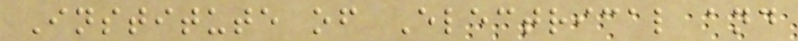Institute of Electrical and
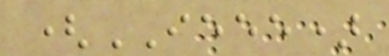(IEEE)
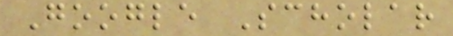Google Scholar
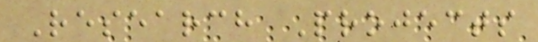Research Projects
